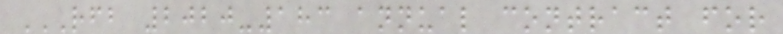RFB 2020-183 ANNUAL CONTRACT FOR
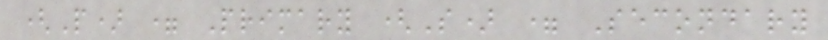(P) = Primary (S) = Secondary
